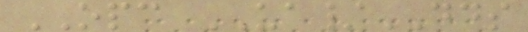OPC UA/DDS
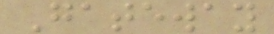Gateway
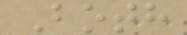Both
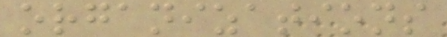organizations
